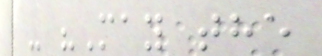- "May the
